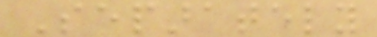Separately
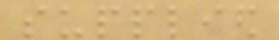supplied
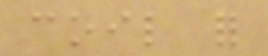coil for
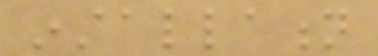installation
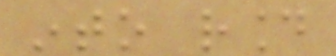into round
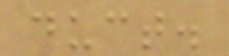duct.
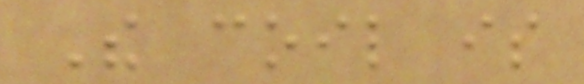The coil is
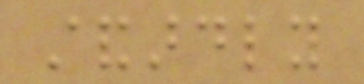standardly
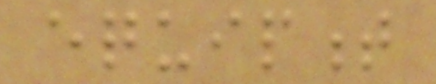equipment
